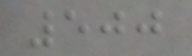500
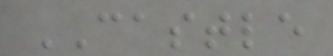CASTLE
